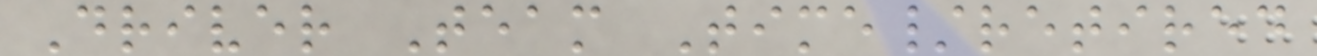Driver Team Time/retired
